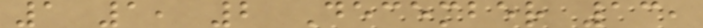1 1, 2 December 13,
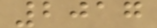2017
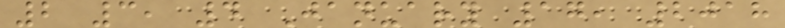2 3, 4 January 17, 2018
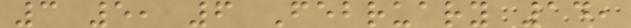3 5, 6 February 14,
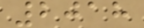2018
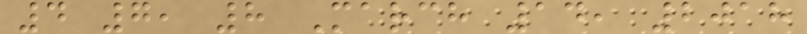4 7, 8 March 14, 2018
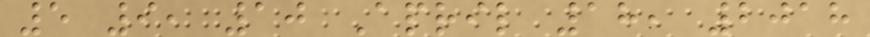5 9, 10 April 18, 2018
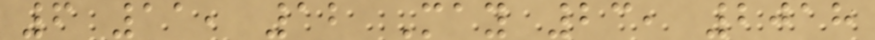6 11, 12 May 23, 2018
